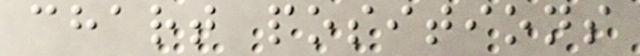chart positions
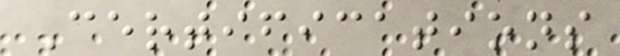Certifications
